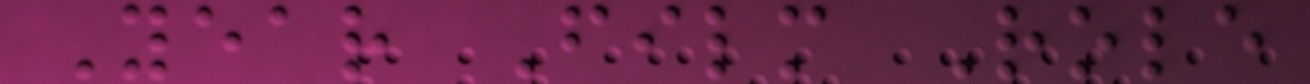Year Film Role
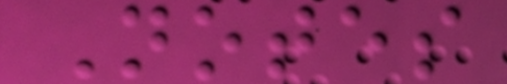Notes
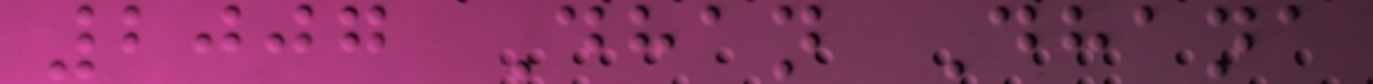2007 Dhan Dhana
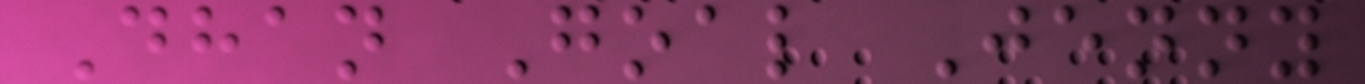Dhan Goal Jenny
